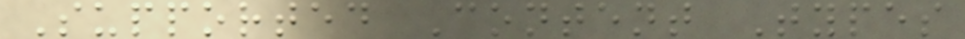Supported Content Types
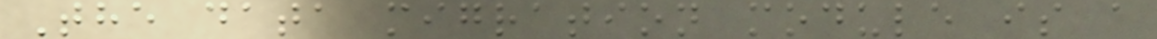The data migration module is a
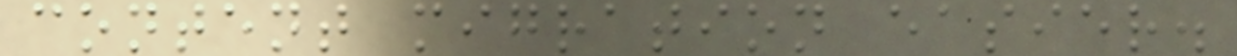content migration easier.
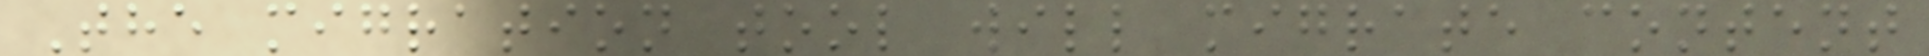The migration tool will migrate content
